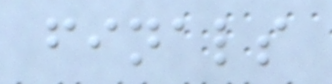finals
